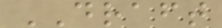DRAFT
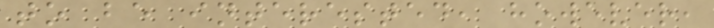to be interested, however,
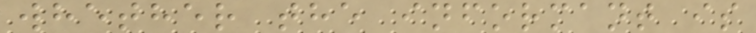whether the informant is
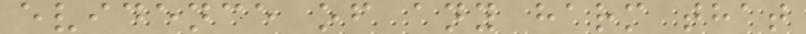evidence of any harm that
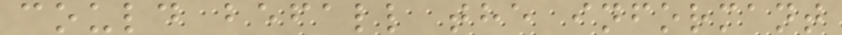could befall the informant
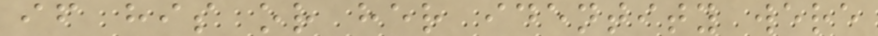if his or her identity were
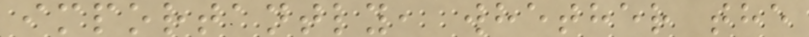importantly, whether the
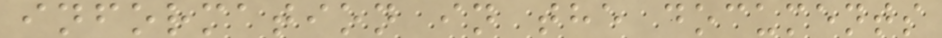information in the documents
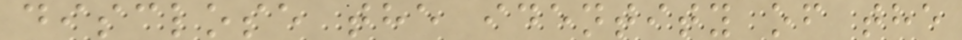disclose the identity of the
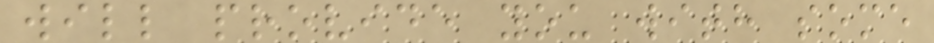will provide you with some
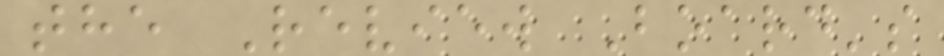the Review Board's
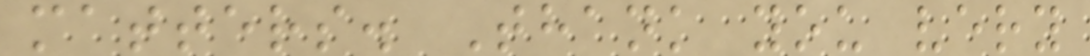matters. Thank you very
